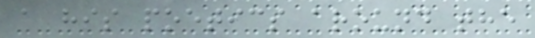a his poetics around the
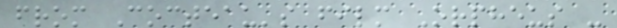from Cocteau's film Orpheus -
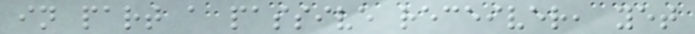in part a passive receiver, yet
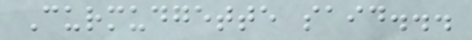Curmudgette said...
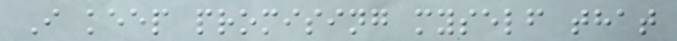I keep promising myself that
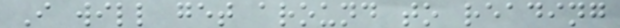I will get around to reading
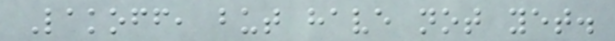Lakoff, but have not yet.
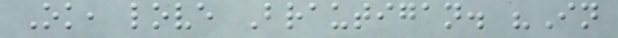Ok, love Brautigan. "In
